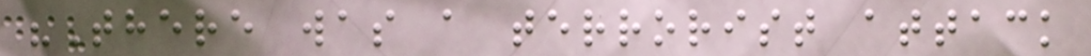"There was a terrorist attack
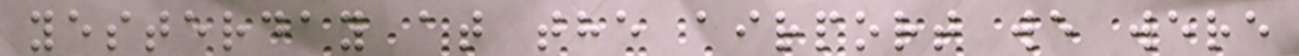yesterday at the airport we were
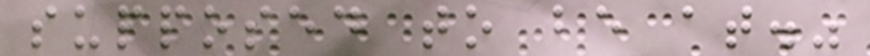supposed to be at."
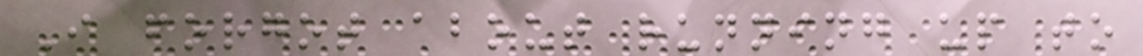I forgot about running up to
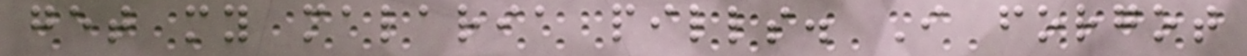get my malaria pills. I forgot
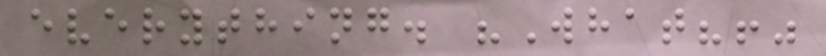everything. "What?!"
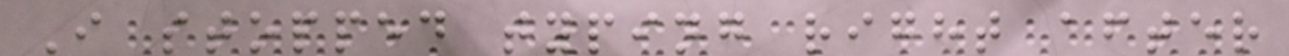I stopped typing right after
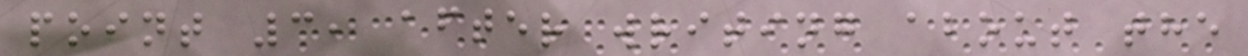point 3, after writing about the
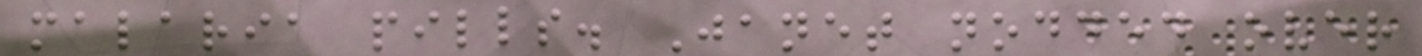malaria pills. Janet nodded over
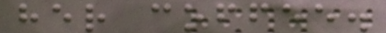her coffee.
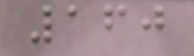160
